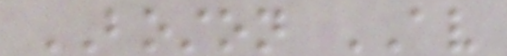BOSTON AV
